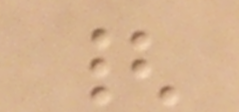{
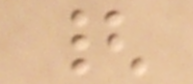{
